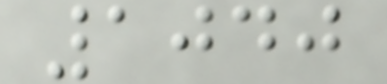1040
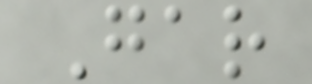Gar
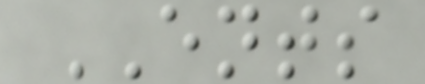ENTS
